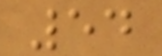54
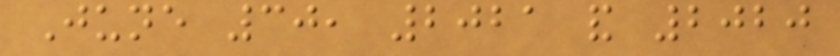June 30, 2021 and 2020
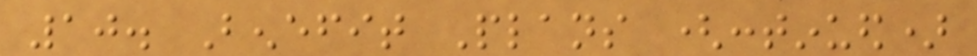10. Benefit Plans (continued)
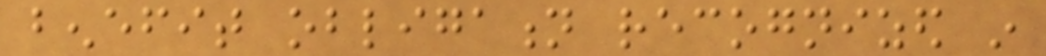benefit obligation recognized in
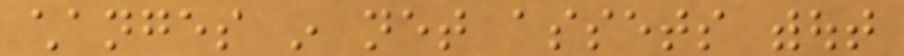changes in net assets without
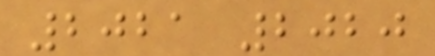2021 2020
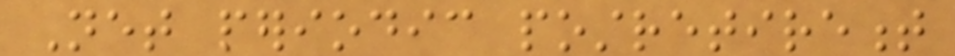Net periodic postretirement
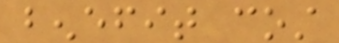benefit cost
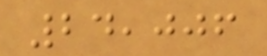24,006
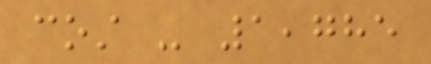cost - 1,785
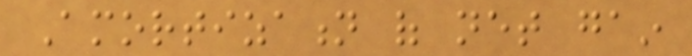Amortization of net gain
